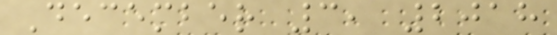December 3, 2018
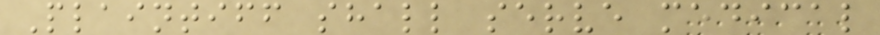Plaintiff shall serve medical
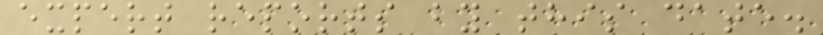expert reports by this date.
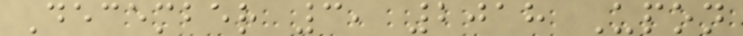December 3, 2018 Upon
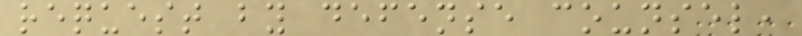request by defense counsel,
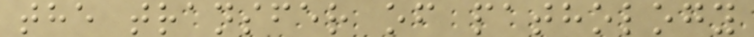the transfer of pathology
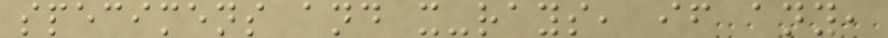specimens and x-rays, if any,
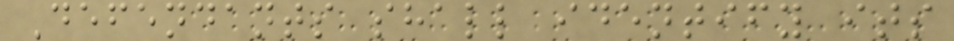Defendants shall identify its
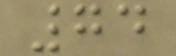74
